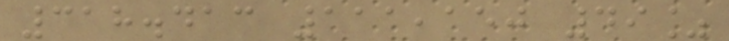318.413 111,150 49%
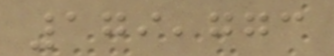179,773
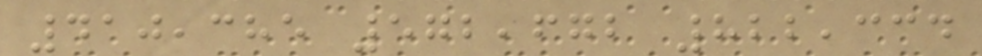410,385 572,672 822,334
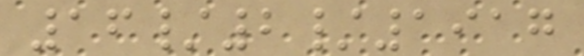16/2/1917
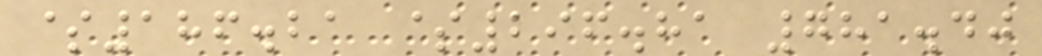$186.21 $296.81 781.40
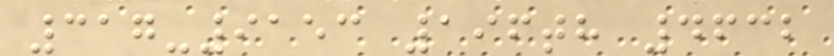317-9153 196th 4632
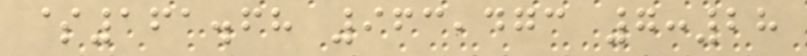$161.68 963,473 7:28
